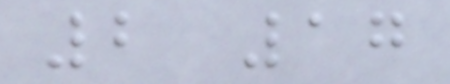2 17
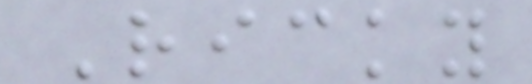Ricky
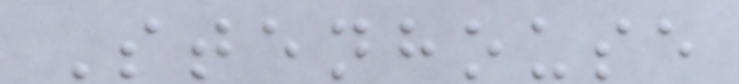Stenhouse
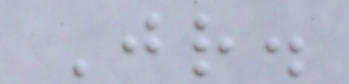Jr.
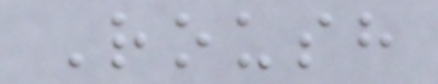Roush
